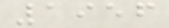1956
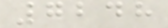7248
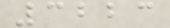3223
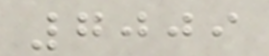7009
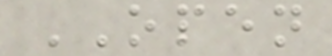OPEN
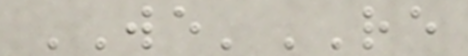WE'RE
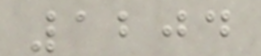1204
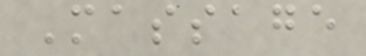Massage
